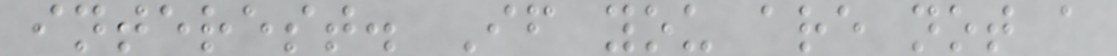interest. If you are not a
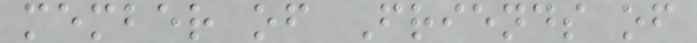member of Friends of
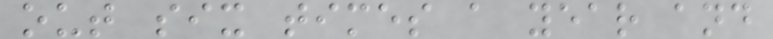out six times a year and
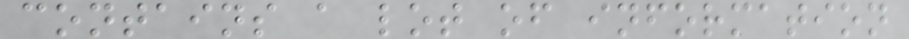contains a lot of information
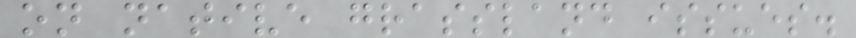on native grassland issues.
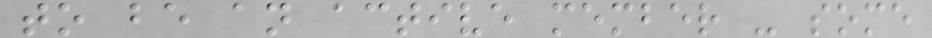to be an active member - some
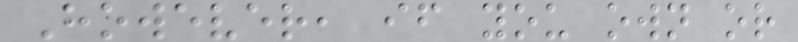However, if you own or
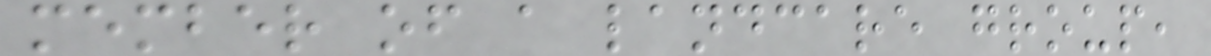member of a landcare group,
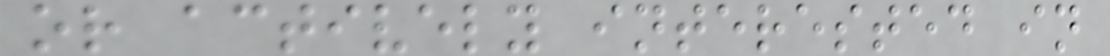or actively interested in
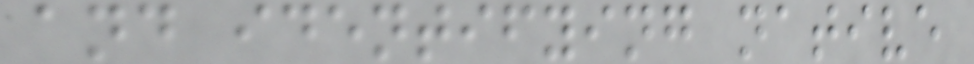and identifying native
